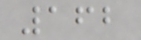162
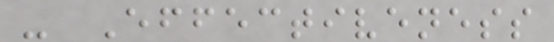- Effectiveness
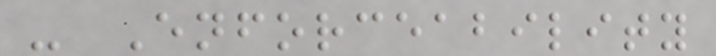- Enforceability
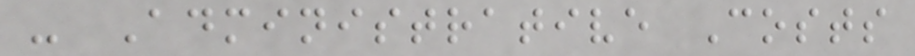- Administrative Costs
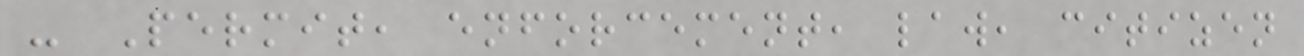- Permit, enforcement, law, citizen
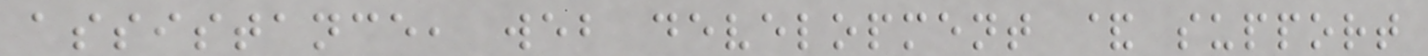assistance, web development & support
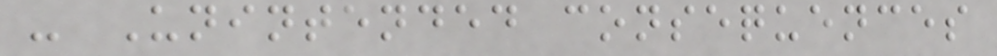- Unintended consequences
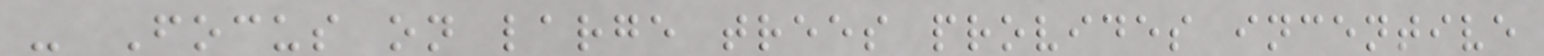- Focus on large trees provides incentive
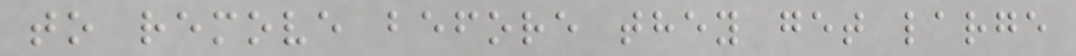to remove before they get large
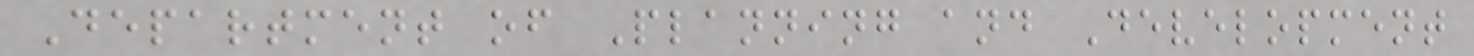Department of Planning and Development
